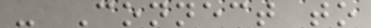- Connect to
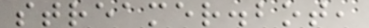streamer.bot,
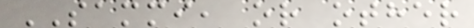SAMMI, or other
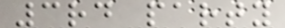3rd party
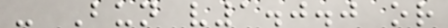- Bun v1.0.0 or
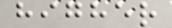higher
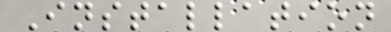Installation
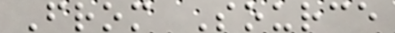From Source
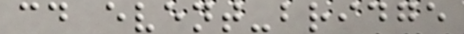cd event-bridge
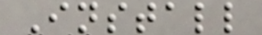Install
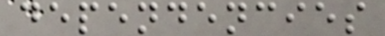dependencies
